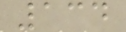134
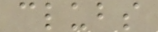clubs
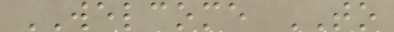WELCOME TO
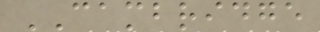CAMBRIDGE
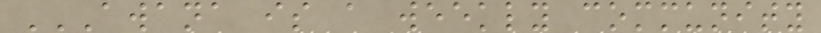AWANA IS A WEEKLY COMMUNITY
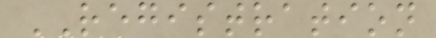REGISTRATION
